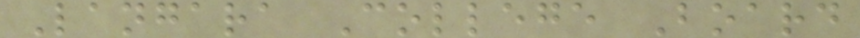Langara College Board
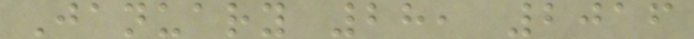January 28, 2016
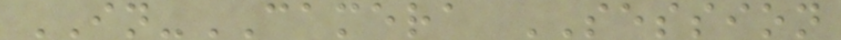IN-CAMERA SESSION
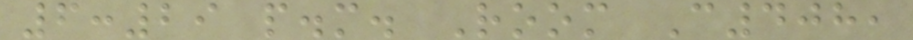6:29 p.m. Room C408,
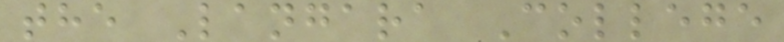the Langara College
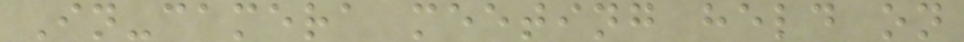In-camera meeting held on
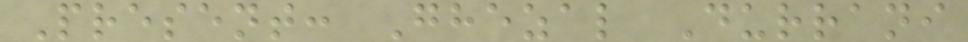Present: Ghezal Durrani
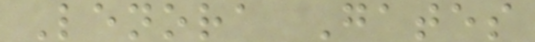Lenora Gates
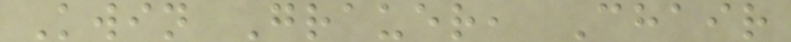Kwin Grauer, Chair
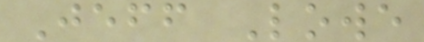Jeff Lowe
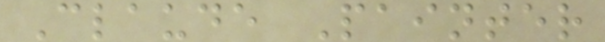Claude Painter
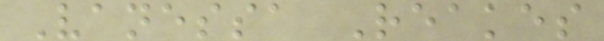Vanessa Reakes
